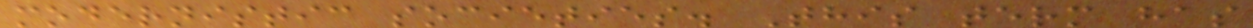modernistic societies. This term has
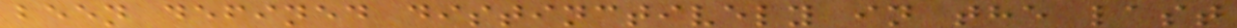been defined distinctively in the last
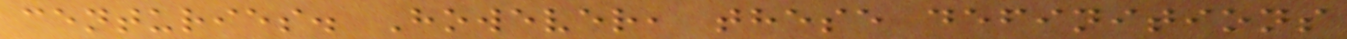centuries. However, these definitions
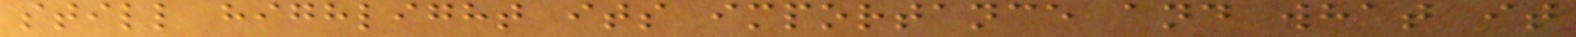still highlight its importance and what it
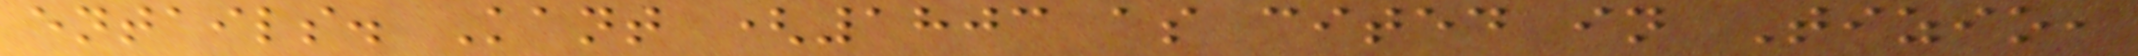entails. Kant (1803 as cited in Tizio,
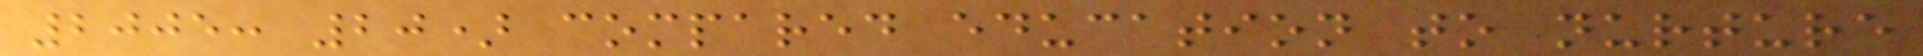2005: 20) compared education to nurture
